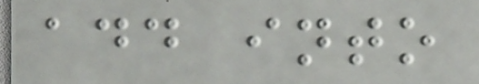add into
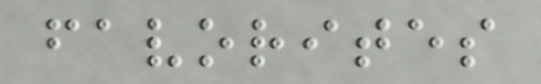favorites
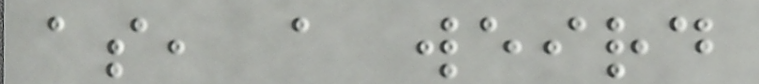as, a weird
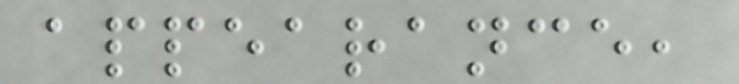appearance,
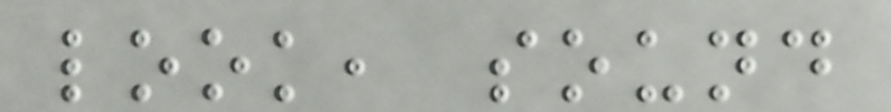look, sound
